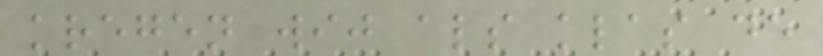kregen wij als klas de
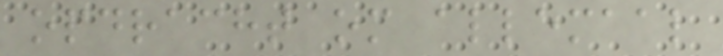opdracht om allemaal
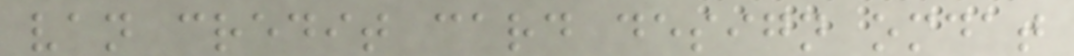van credit card design omdat
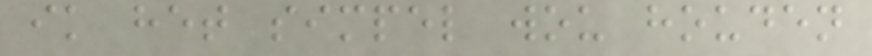ik het simpel wou houden
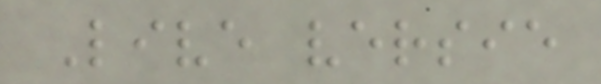Live versie
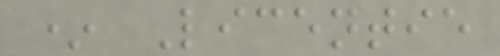* Licentie
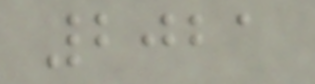2021
